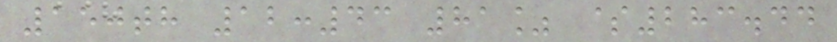150th 12:43 81% $283.44
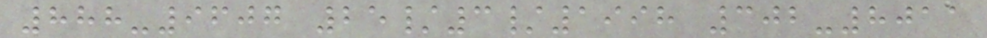888-9607 25/3/1998 302-8011
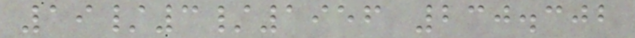19/3/1956 230.302
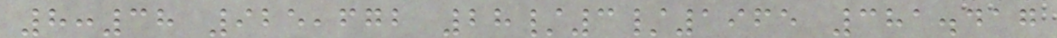8:38 925,672 28/3/1965 381.417
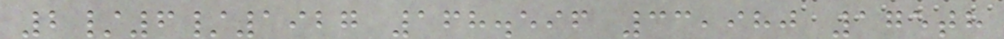2/6/1927 168.596 33,980 175th
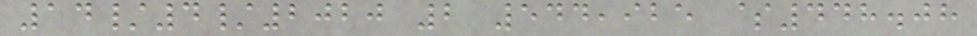14/4/2020 2 544,925 $448.08
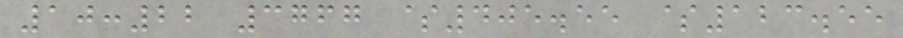10:22 3767 $405.55 $123.55
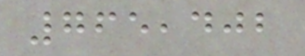765,402
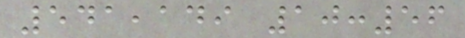541,149 10:56
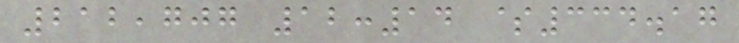212,707 12:14 $334.17
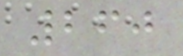260
